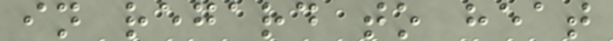in regard to heat
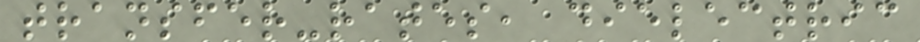transfer-rates, dielectric
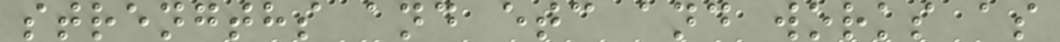strengths and etc and works as
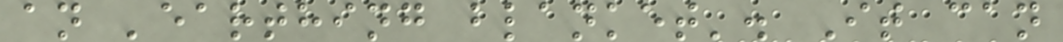an 'earthing blanket'. It can
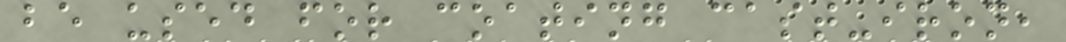be used for coating cast-iron,
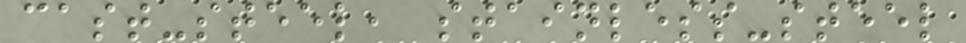cast-steel, stainless-steel
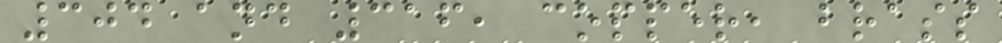304 and 316, copper, brass
